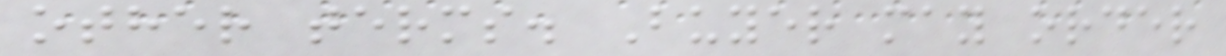other terms. Buyer may order
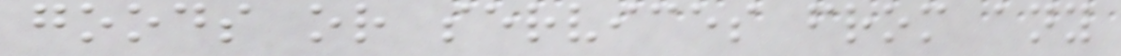goods or services from any
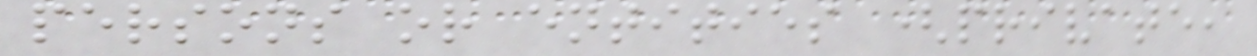persons or entities (private,
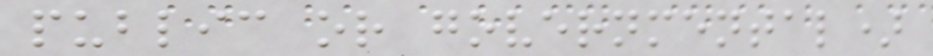public or governmental)
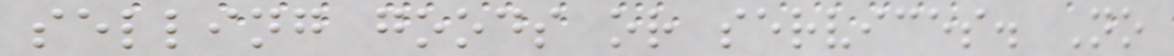selling goods or services. No
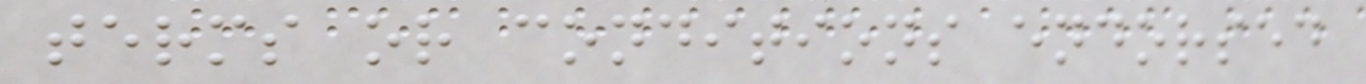terms or conditions endorsed
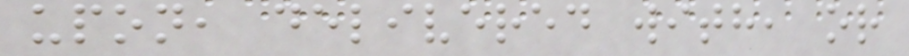upon, delivered with, or
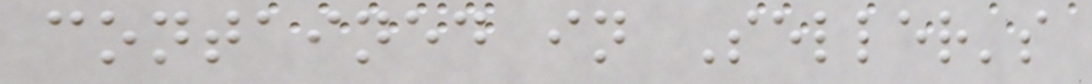contained in Seller's
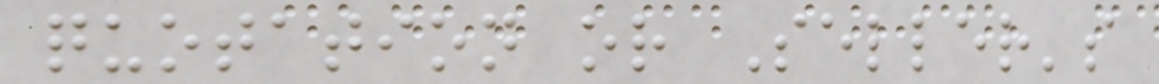quotation or Seller's
